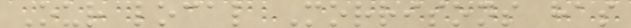Our local Morrisons has
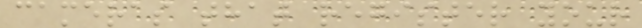cameras that register your
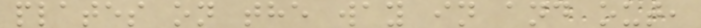plates on the way in and out,
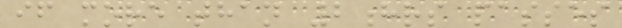if more than 2hrs passes
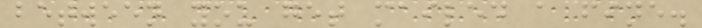between you get mailed a fine.
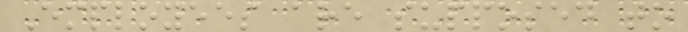Employees are supposed to
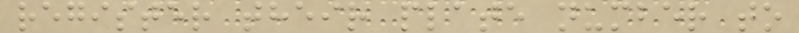register their plate number to
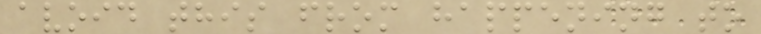avoid this from happening to
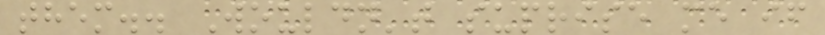them.. Wouldn't suprise me if
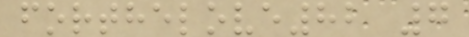forthelove82 7
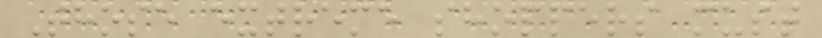Those extreme shoppers must
